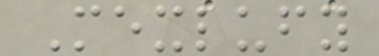Mexlufy
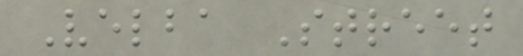Velba Street
